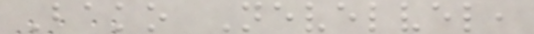Bako Nevelvel,
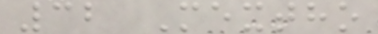32 Mextho
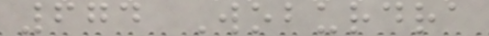674 Woburdra
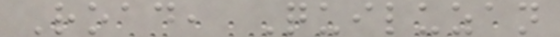Road, Quiluzan
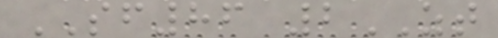SF86 2ZT
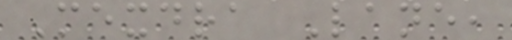Mexdra Lane,
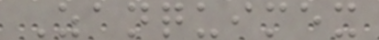Zanquimex
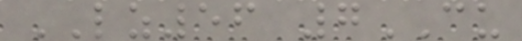LZ56 7CU
